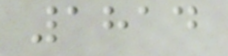1814
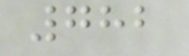782
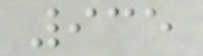935
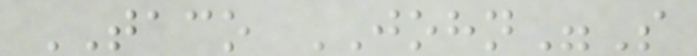TACO JOHN"S
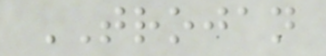TROJAN
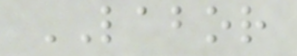LABOR
